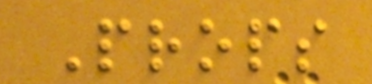Props
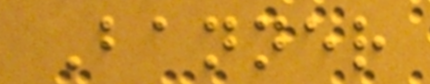Banner
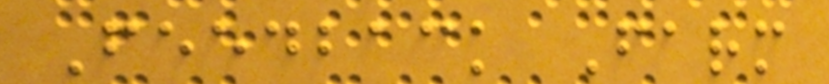Feedback Farm
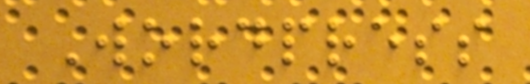Wordpress
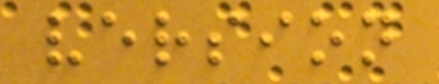version
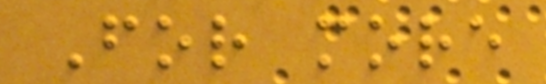For more
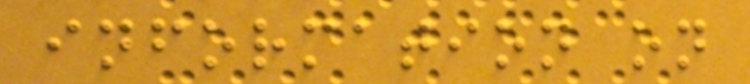information on
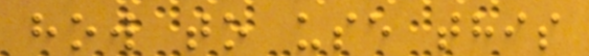how to use this
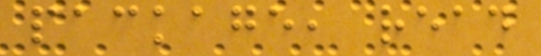package, read
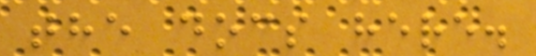the docs here.
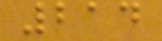214
